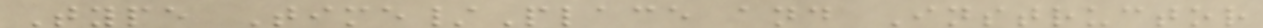Type Time/Place and Instructor
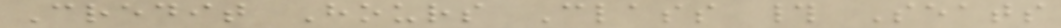Credit Hours Class # Seats
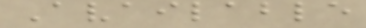Available
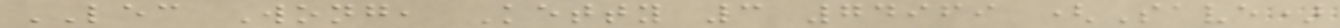LEC Wong, Ketty 3 74969 (Save)
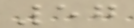57
